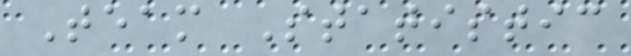Team Statistic
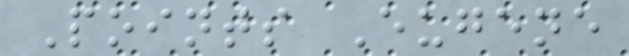Points Eugene
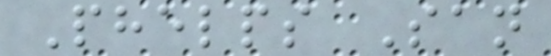Phelps San
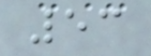53
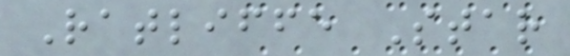Ratliffe Star
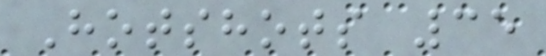Hotshots 35
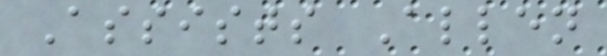Assists Allen
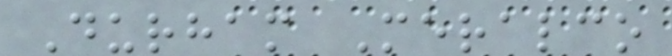Durham Meralco
